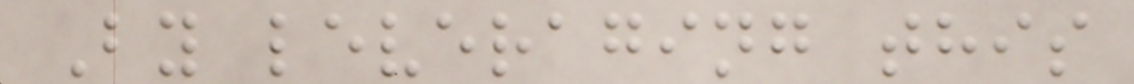By leveraging this
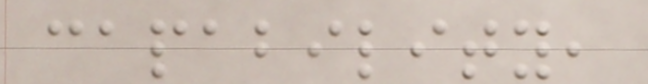capability,
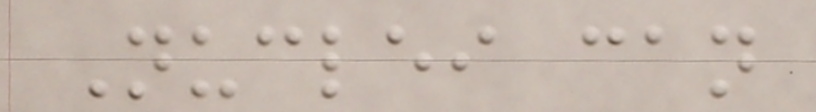Nuclei can
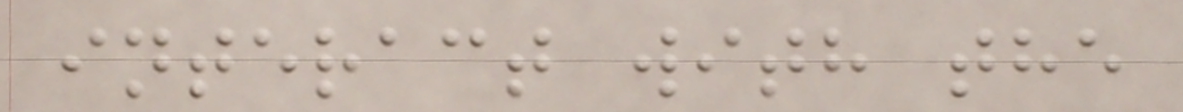interact with the
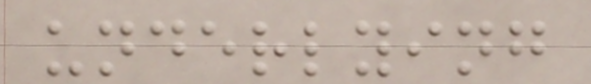underlying
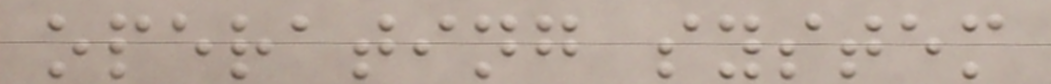operating system
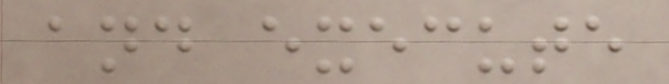and execute
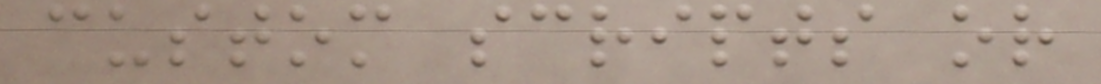custom scripts or
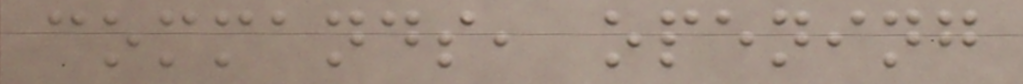commands, opening
